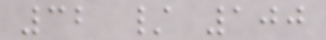32 / 100
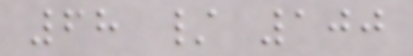68 / 100
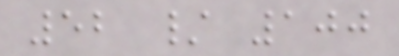52 / 100
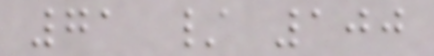71 / 100
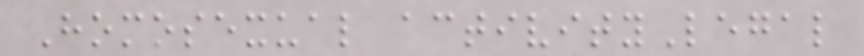Homosexual activityLegal
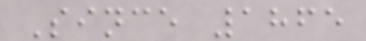Since 1865
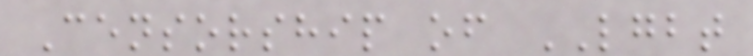Censorship of LGBT
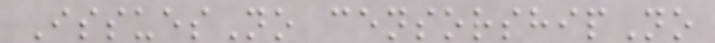IssuesNo censorshipNo
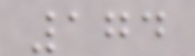174
